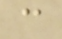c
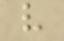v
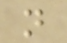n
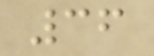36
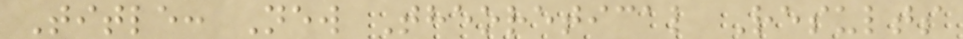Title: New Theoretical Results
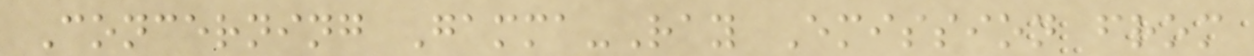Concerning Gamma-Ray Emission from
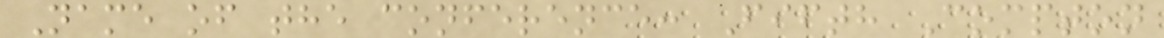Name of the conference: Fifth Compton
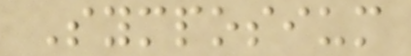Symposium
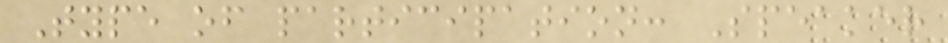Type of participation: Speaker
